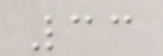33
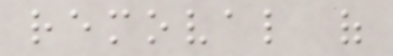removal of
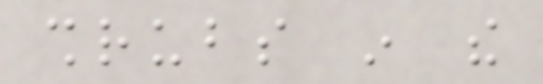shrubs in the
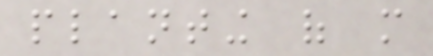planting of more
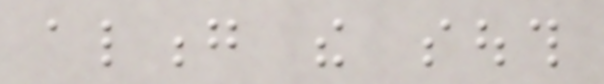along the south
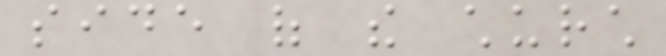side of the church
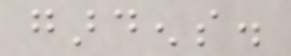gardens.
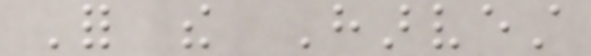For the Harvest
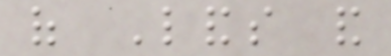of Lands and
